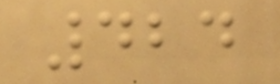424
